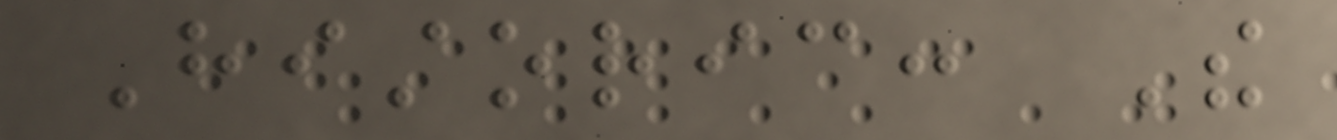Historic: The
